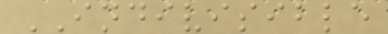INDIVISIBLE
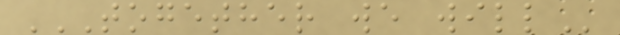TOGETHER WE WILL
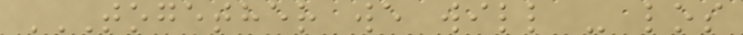TOGETHER WE WILL - LOS
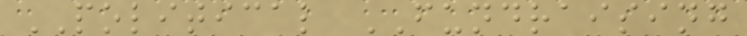POLITICAL FUNDRAISING
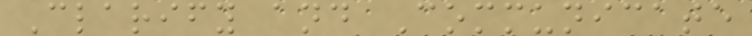Clarify and Communicate
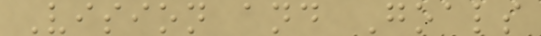Vision and Goals
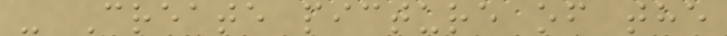- Create picture of the
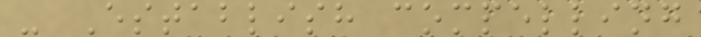- Establish compelling
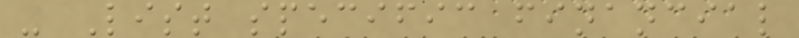- List specific financial
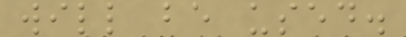will be used.
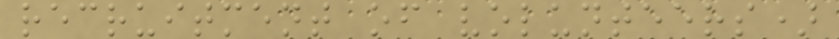recruitment of volunteers)
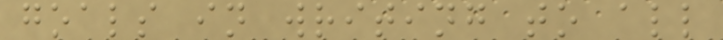goals in writing to all
